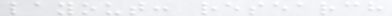layout: research
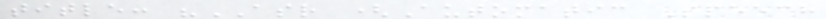title: "ASR (Automatic Speech
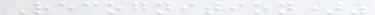Recognition)"
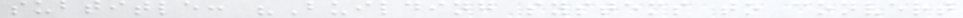subtitle: "Building systems to convert
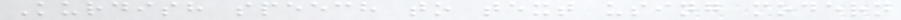Kurdish speech to text using modern
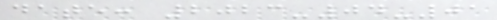date: 2023-04-01
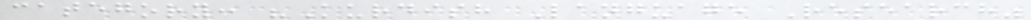category: "Kurdish Language Research"
